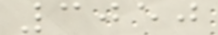3050
